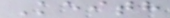Keith
